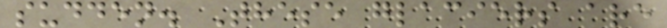sudden. These glaciers are
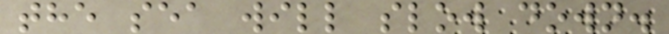the sea will slow down.
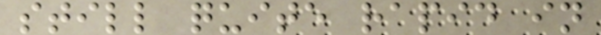still quite rapid in
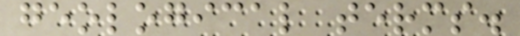geological terms.
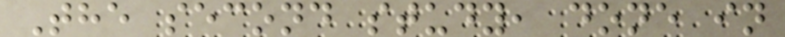The second study, done in
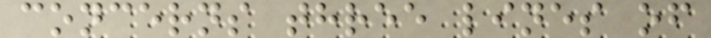concerns three lines of
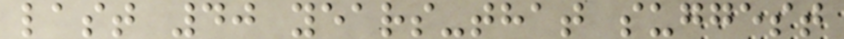last 40 years-that suggest
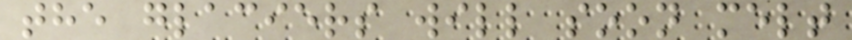the glaciers will soon melt
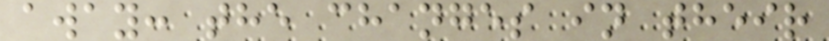away: the changes in their
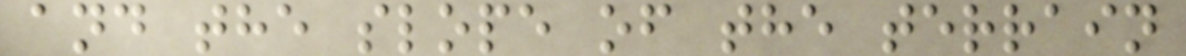and the slope of the terrain
